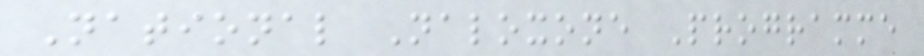National Naloxone Programme
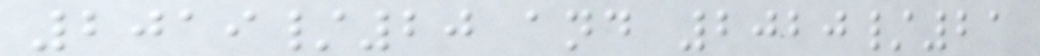2019/20 and 2020/21
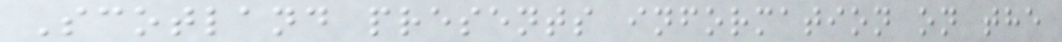Scotland presents information on the
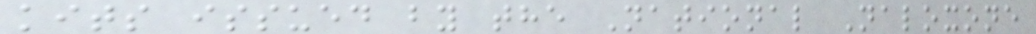kits issued by the National Naloxone
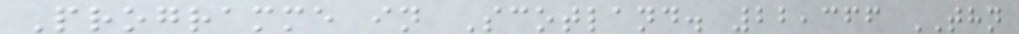Programme in Scotland. 22,366 THN
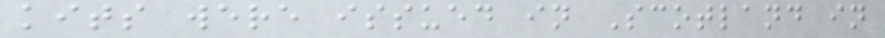kits were issued in Scotland in
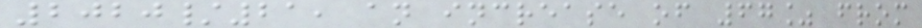2020/21, an increase of 67% from
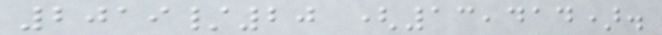2019/20 (13,414).
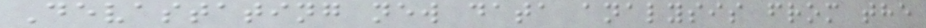Devastating new data analysis from the
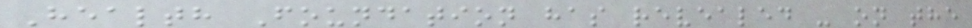Health Foundation has revealed - on the
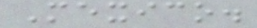Mexico.
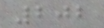202
